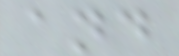and
